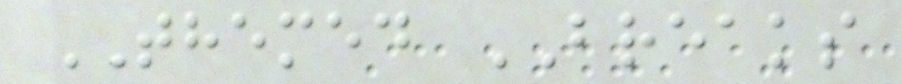THEMED BREAKS
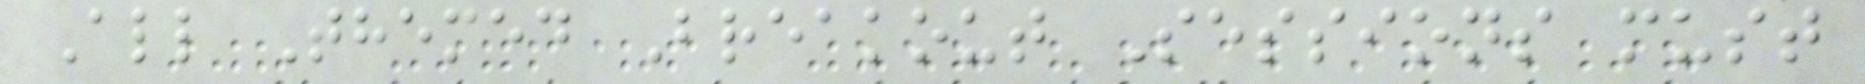All Themed Breakout Sessions must
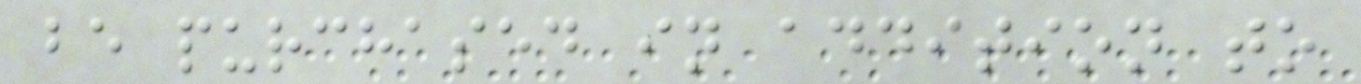be purchased in addition to
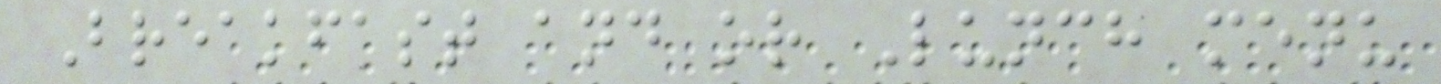Breakfast and or Lunch menu
